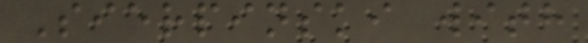Sierpinski with
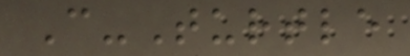C-Turtle
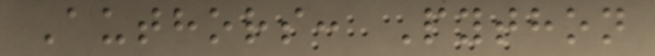Authors: Python
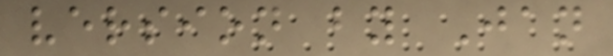version by Jan
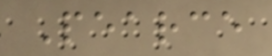Pearce
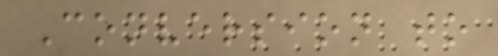Conversion to
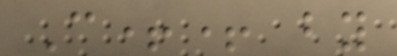C++ by
